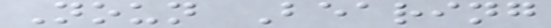Noun Bearing
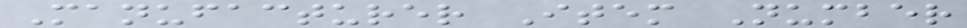Manufacturer Item Number
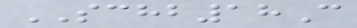SCHB18C
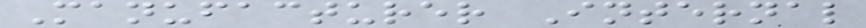Manufacturer Internal
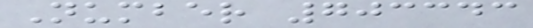Number 703343
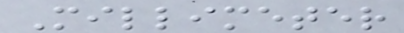Millimeter
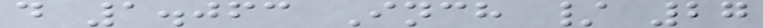d 1.063 Inch / 27
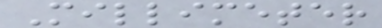Millimeter
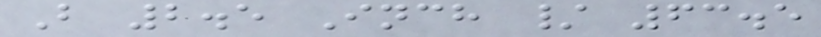B 2.5 Inch / 63.5
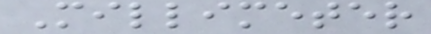Millimeter
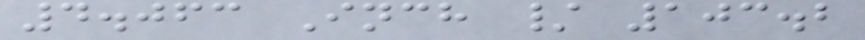4.063 Inch / 103.2
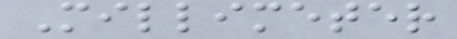Millimeter
